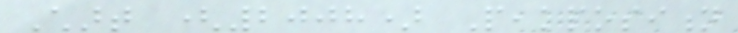Chart (2008) Peakposition
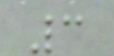3
